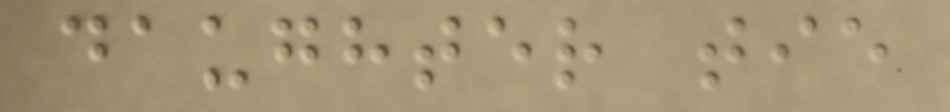daughter tie
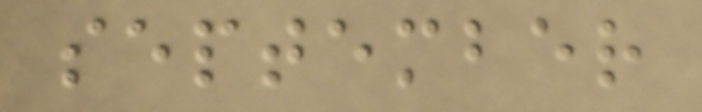september
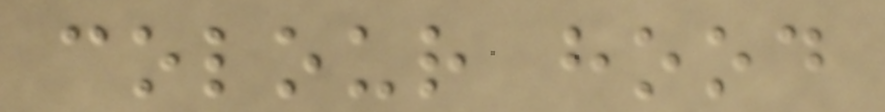colour hood
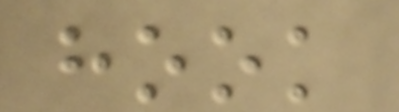hook
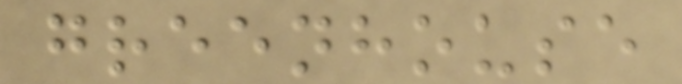greenhouse
